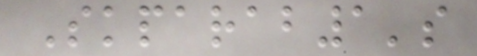Skparab1's
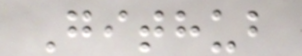Github
